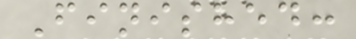Finished:
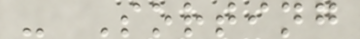- Sorting
